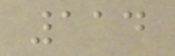114
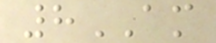8AM
